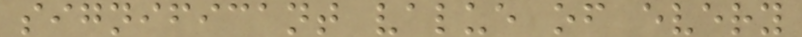significant value of every
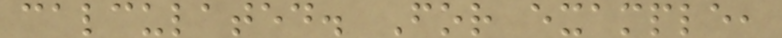calculated. For example,
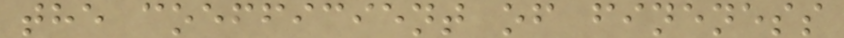the coefficient of fineness
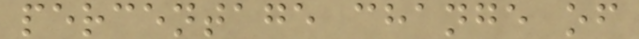percentage change of
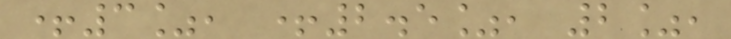+3%, +2.5%, 2%,
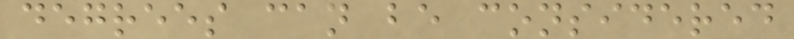degrees can be considered
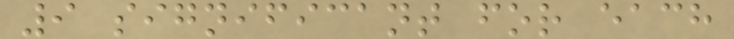9 significant for each
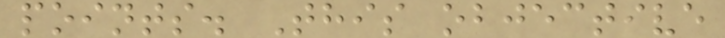points. This objective
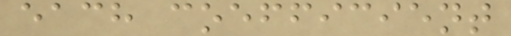each coefficient
